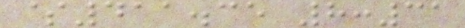$411.35 8:31
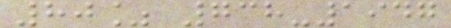80% 738-1947
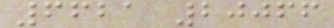6621 20066
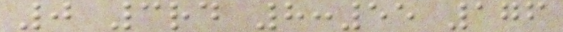0 3rd 8:55 176
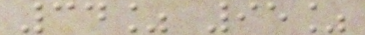34% 95%
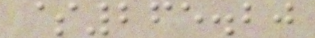$265.20
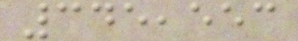345,553
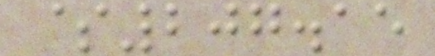$207.15
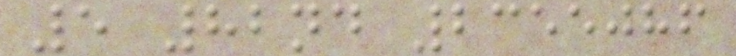5 82nd 2355086
